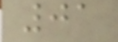01
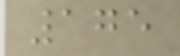175
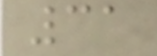31
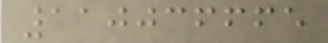110036665
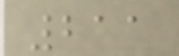211
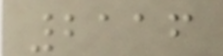2116
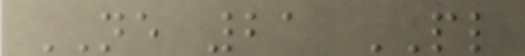NE 21 PL
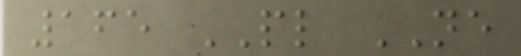165 PL NE
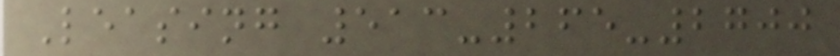Leasing 513-265-2700
